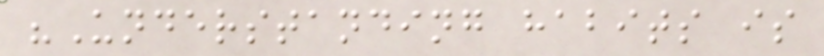"Understanding habits is
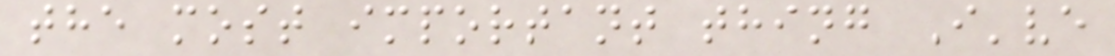the most important thing I've
